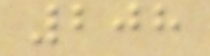208
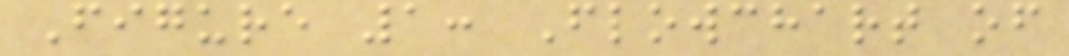Figure 1: Flowchart of
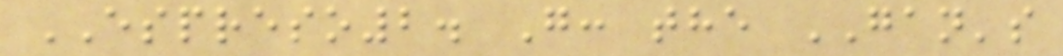ESPRESO2. G: the GAN's
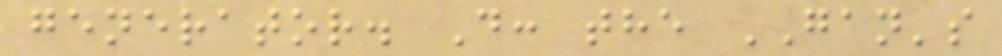generator. D: the GAN's
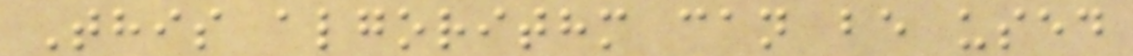This algorithm can be used
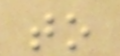to
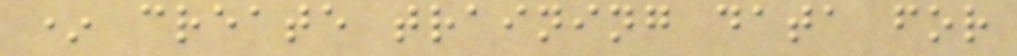* create training data for
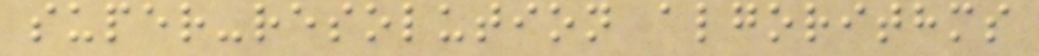super-resolution algorithms
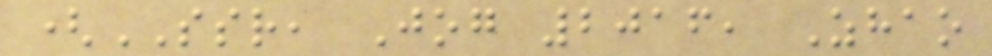(SSR, Jog 2016, Zhao
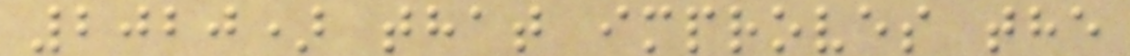2020) that improves the
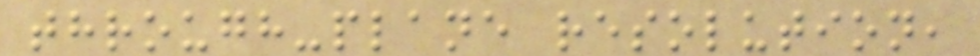through-plane resolution,
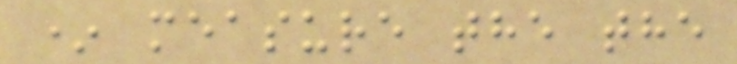* measure the the
